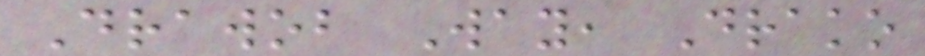Drawob Way, Drako
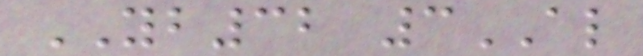YB32 3AL
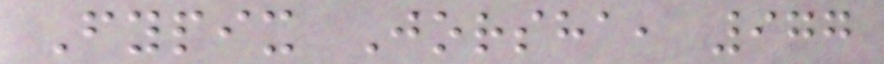Fypix Jorsha, 977
